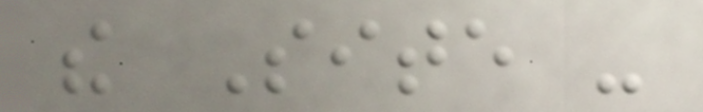the Site -
